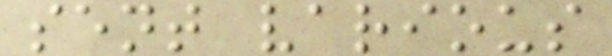sent various
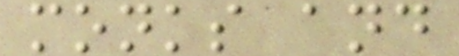monks and
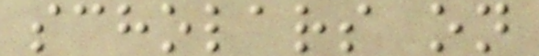scholars on
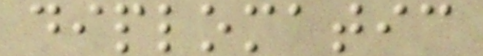diplomatic
